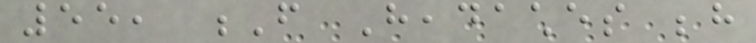55, F Headaches behind
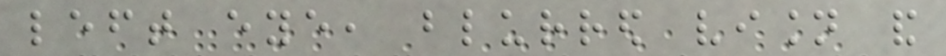left eye, blurred vision and
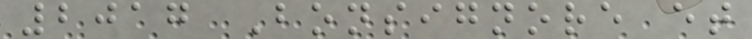2017 Bonsignore et
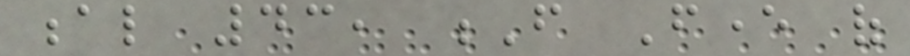al 43, F Fever of
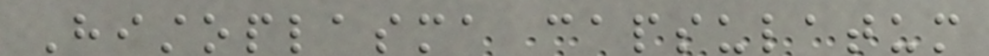Histoplasma capsulatum
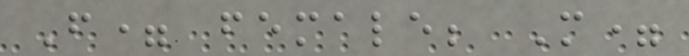F= female; M=
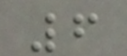6
